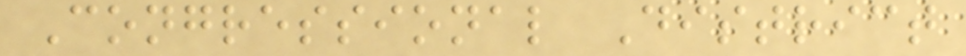Congressional District
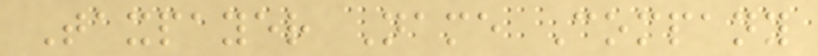Taxpayer Name Company
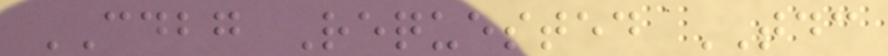CDBG Requested TDC
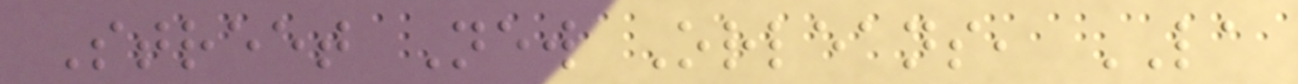Street New Orleans, LA
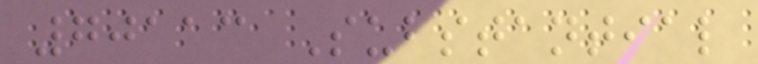70113 Substantial
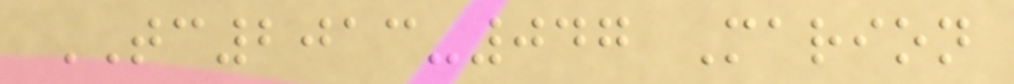TC2013-047 Marion
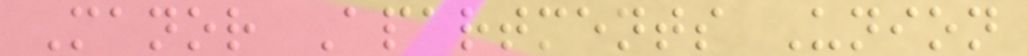Manor Apartments Union
